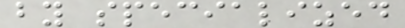by specialized
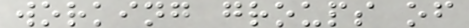working groups of
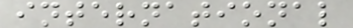international
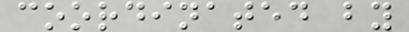coordinated by
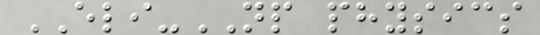ELI-NP physics
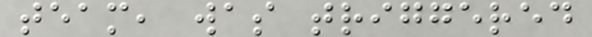team, was triggered
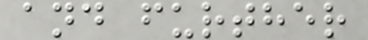and further
